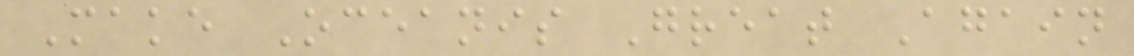Make Oceanis Great Again
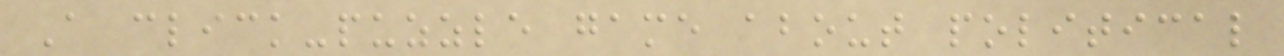A click-puzzle game about political
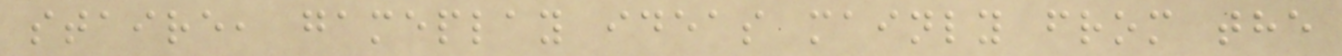staire, gameplay ideas mainly from the
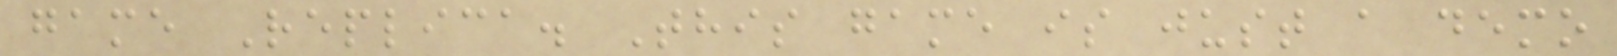game Replica. This game is just a demo
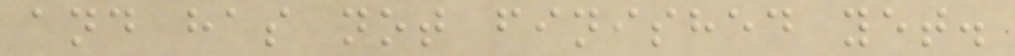and has not finished yet.
